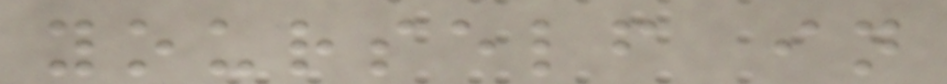yourself in
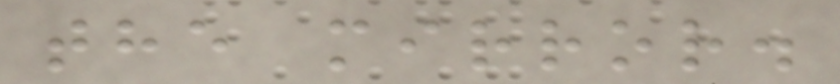the mirror.
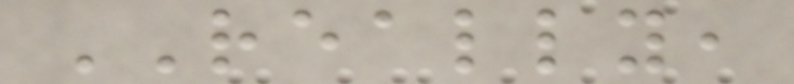REALLY,
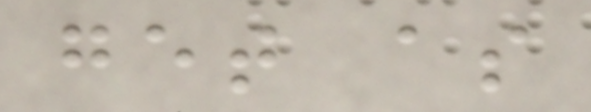get as
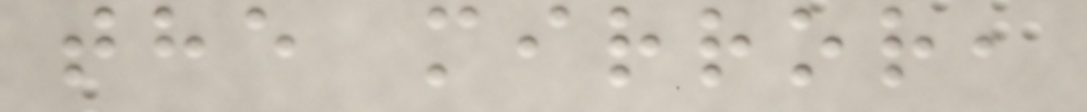the mirror,
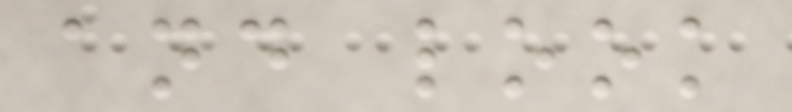and look
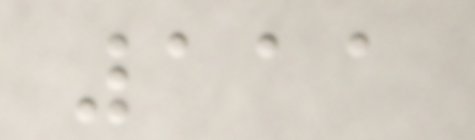111
